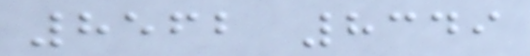8562 8349
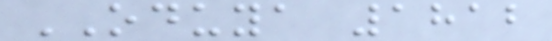ODUYA 1812
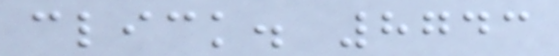click. 8743
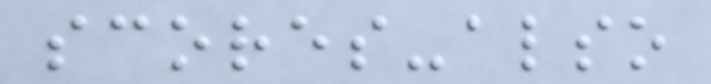scores-also
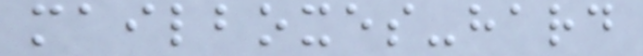mailboxes-hard
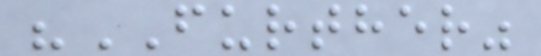"FURTHER"
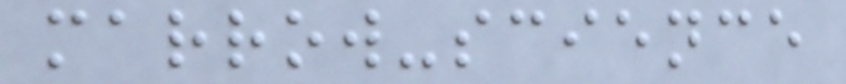marrow-science
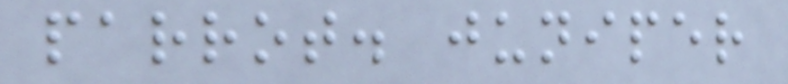parrot. juniper
